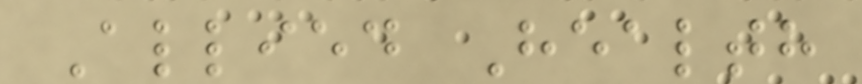Allied Health
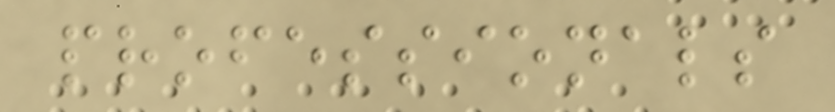professionals
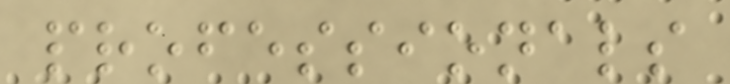professionals
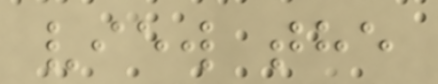view the
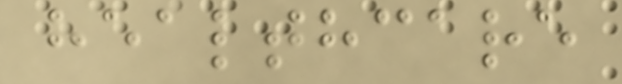healthcare
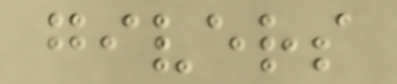givers
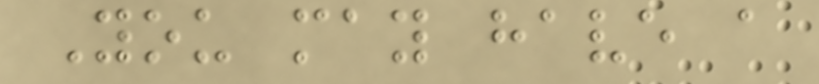You may have a
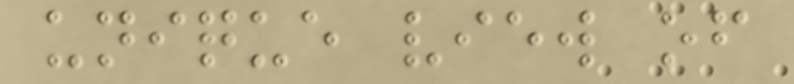unique view of
